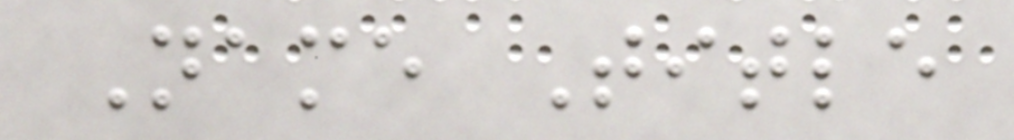Name Title
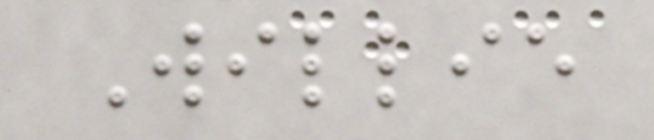Willie
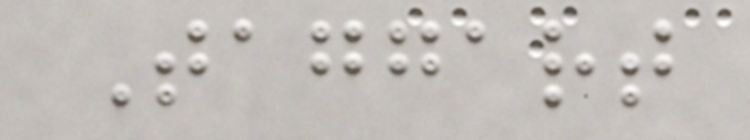Taggart
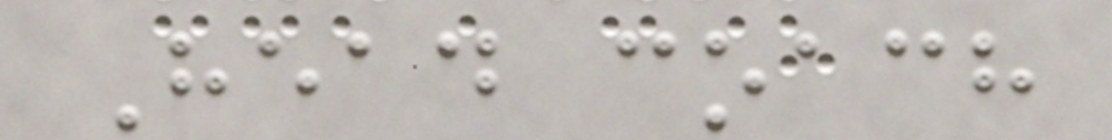Head coach
